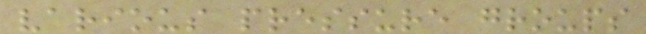various pressure groups
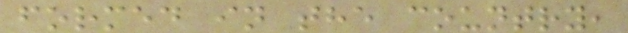formed in the country,
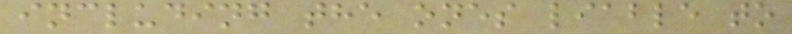including the ones liable to
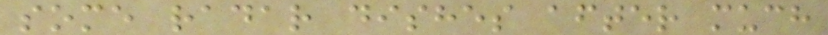some radar dishes after much
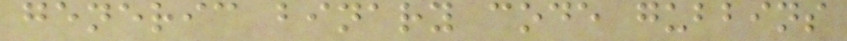generic binary code gubbins
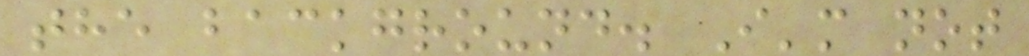the background. I'm not
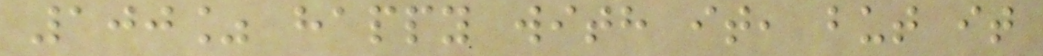100% happy with it, but it
